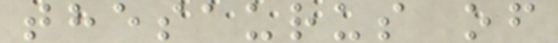thesaurus of
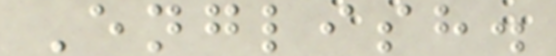English.
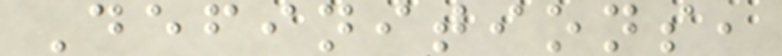Definitions,
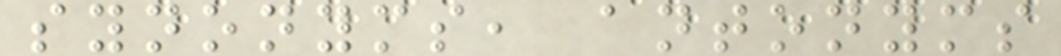synonyms, antonyms
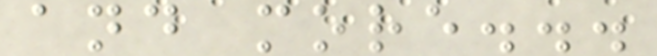and more...
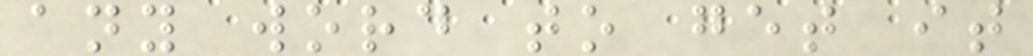any word to get it
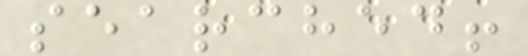searched!
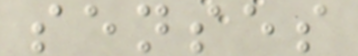senses
